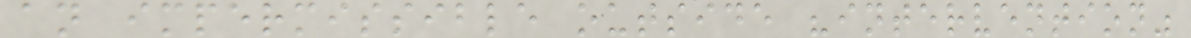an impermissible outside "intervention"
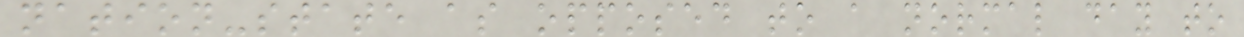nation-state as opposed to a normal day to
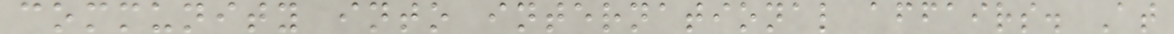community into international affairs. At
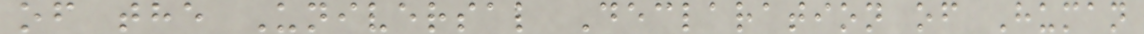of the Universal Declaration of Human
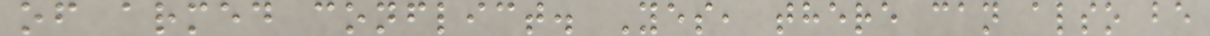of armed conflict. Yes, there can also be
